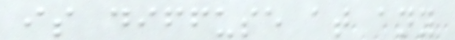is diffuse at any
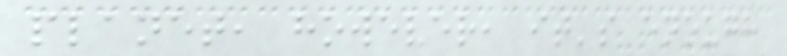planet, however, it's enough
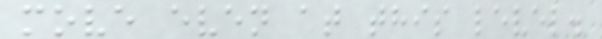move even at this level.
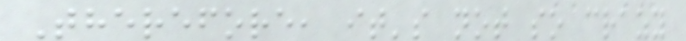Therefore, it's not so crazy
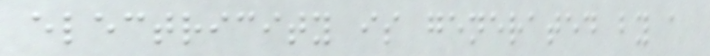electricity is generated by a
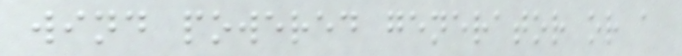wind powered generator or a
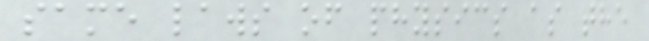same laws of physics as the
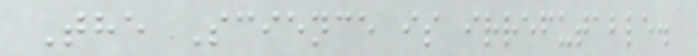The Science is irrefutable.
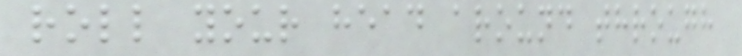roll your head around through
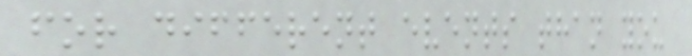for different events than you
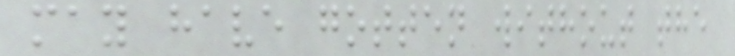may have gotten without the
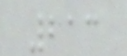213
